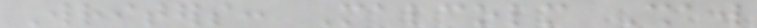Writers: Malcolm Shaw
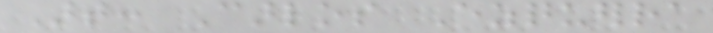Art: Carlos Ezquerra
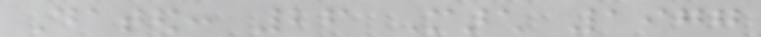Dated: 26 March 1977
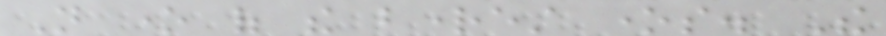Not one of the brightest ones. The
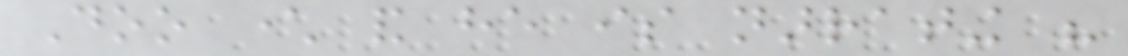Doo character and he is narrating his
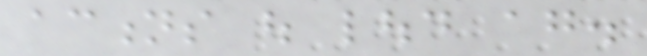actions out loud again.
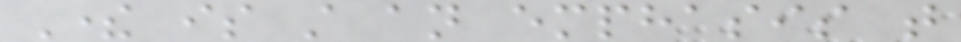There is still an emphasis that
